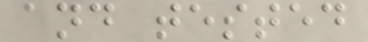and tested
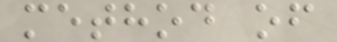method of
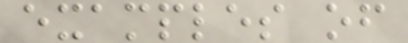examples of
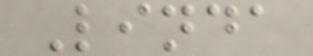Linda
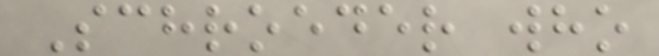Schroeder who
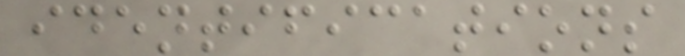identifications
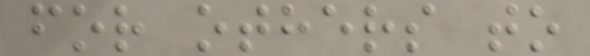for others to
